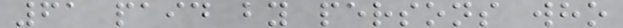61 paid by persons who
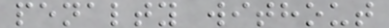penalty without
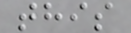this
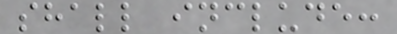shall include:
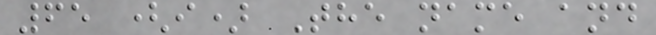65 (i) The name and
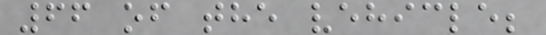66 of the vehicle;
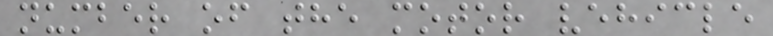number of the motor vehicle
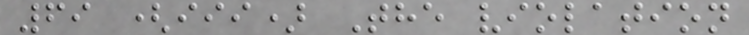69 (iii) The violation
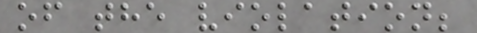of the violation;
